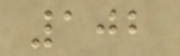102
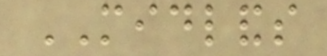MIDLANDS
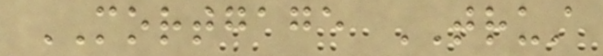MORTGAGE TRUST
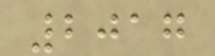2017
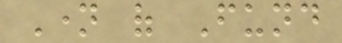Name of Fund
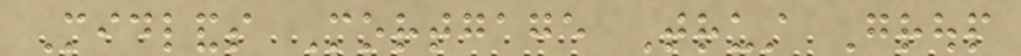Midlands Mortgage Trust Group
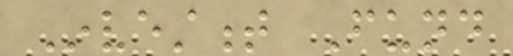Investment Fund
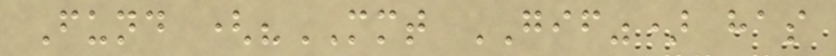Fund ("MMT GIF") has
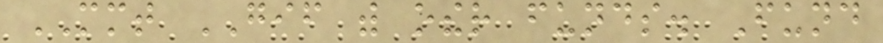MMT GIF with other funds. Fund
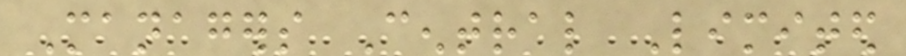Managers Central Limited
